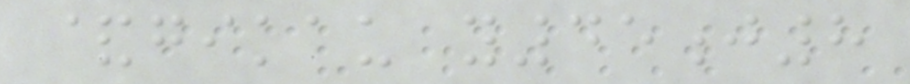&gikau y45j8
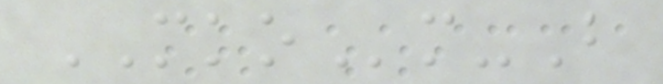MKOm-B
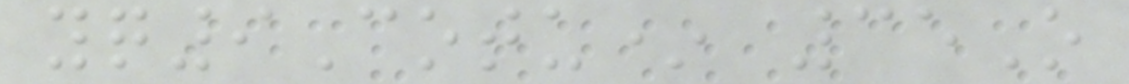yq9Cotu* 35O
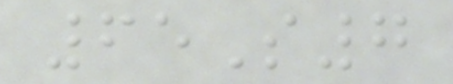65S7
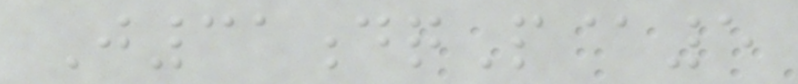J31dqP@5
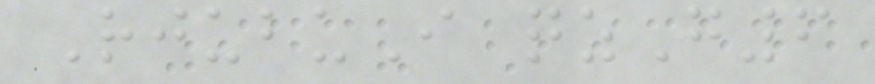RjubuI qzG6
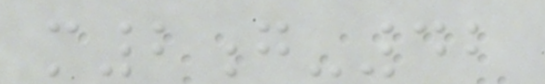m2g-42
